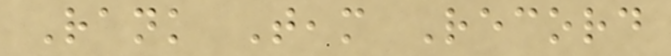Rank Team Record
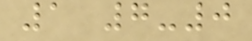1 7-0
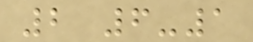2 6-1
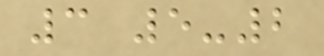3 5-2
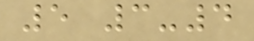5 3-4
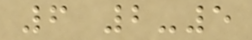6 2-5
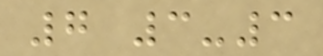7 3-3
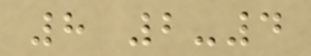8 2-4
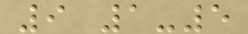9 1-5
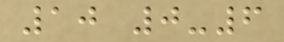10 0-6
